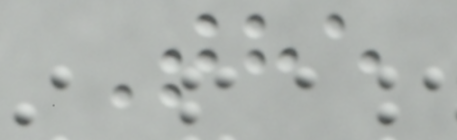The
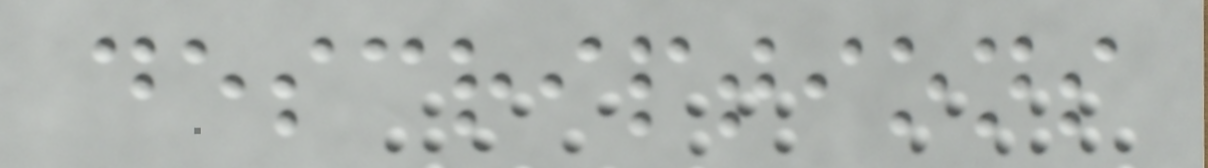descriptions
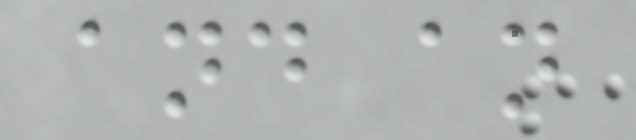and an
